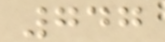747
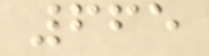665
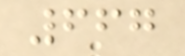667
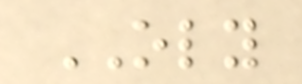OLY
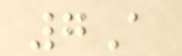7A
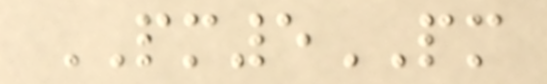PM5PM
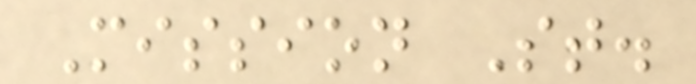Mission St.
